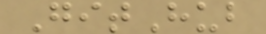GitHub
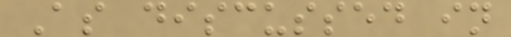As discussed in
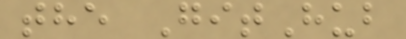the GitHub
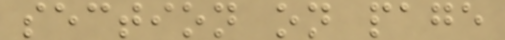section on page
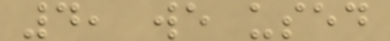4, we used
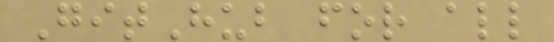GitHub for all
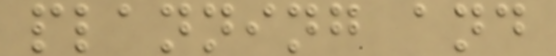planning and
